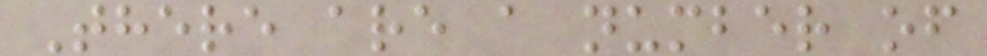There are a number of
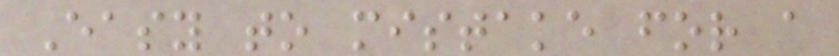Easy to mistake for a
